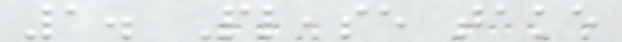1. Please take
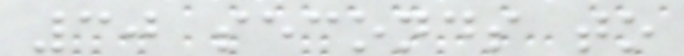30 seconds to
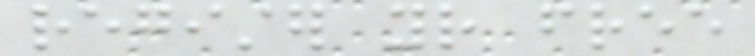register your free
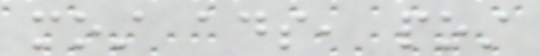most ads, post
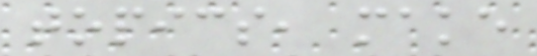topics, make
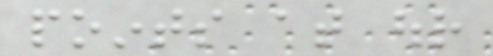points at our
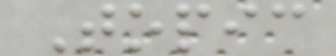Topic
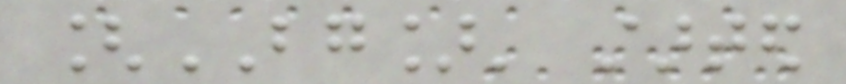[BG]' started
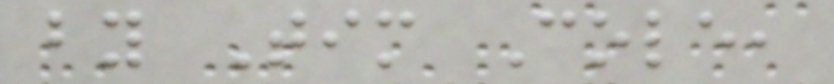by Tim Cole,
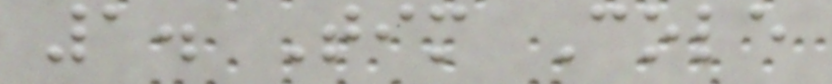1. Tim Cole
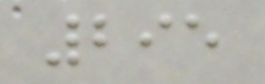295
